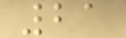21
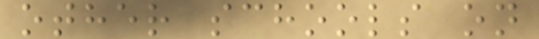other schools on
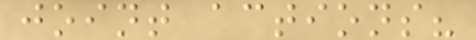joint actions?
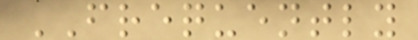FREQUENTLY
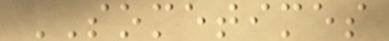SOMETIMES
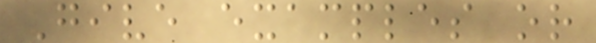Give examples or
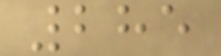285
